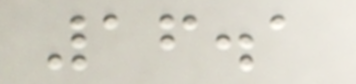16.1
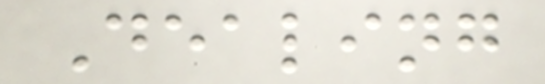Dealing
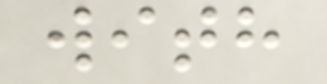with
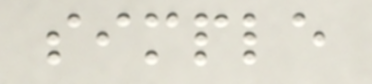simple
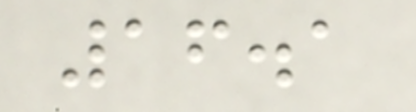16.1
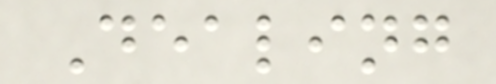Dealing
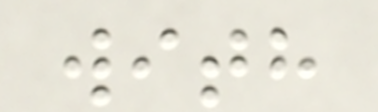with
